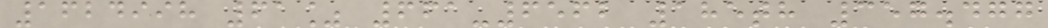1624998 61% 661-6562 185th 357.477
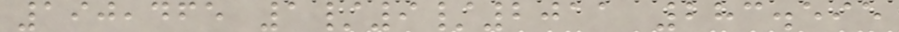190,465 1/9/2011 283.595
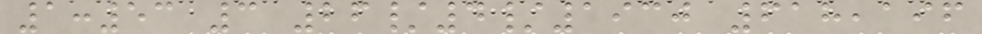1:53 3 26/4/1930 618,196
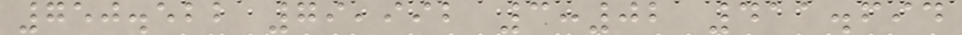750.522 79,992 3:02 411.694
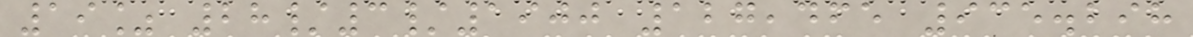19% 28/3/1900 127,465 935.298
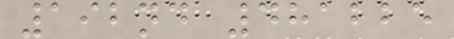192nd 481225
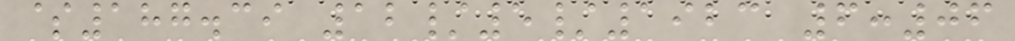$187.39 12/5/1923 6:06
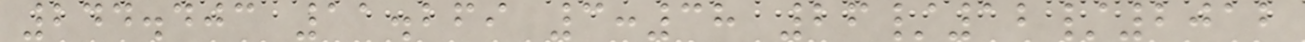244.403 11.269 3:38 26/12/2012
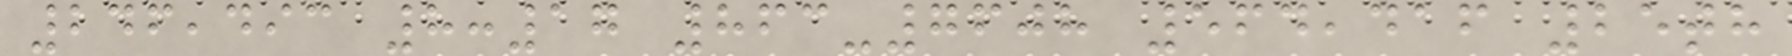246,493 8:17 863-7608 564,416 25th
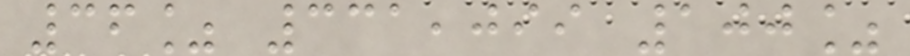36% 331,099 100%
